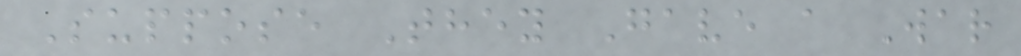Suppose They Gave a War
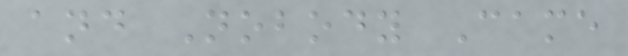and Nobody Came
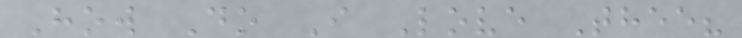How Do I Love Thee?
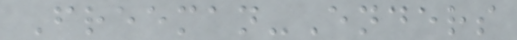Freeman-Enders
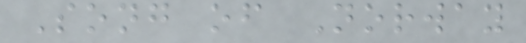Song of Norway
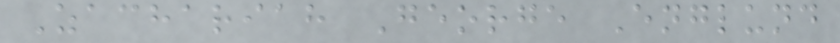Zachariah George Englund
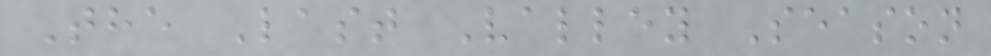The Last Valley Season
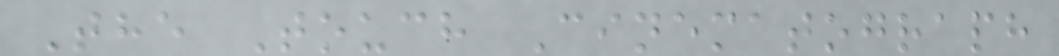The Touch Cinematograph
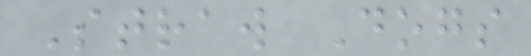Straw Dogs
